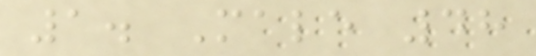1. Male 48
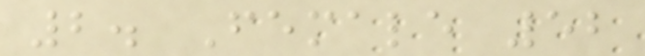2. Female 52
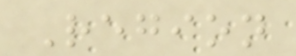Region
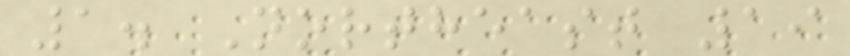1. Northeast 19
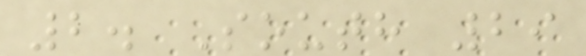2. South 29
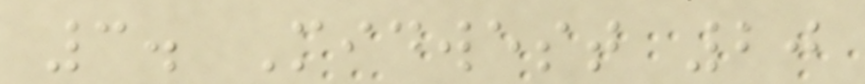3. Midwest 20
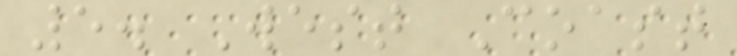5. West Coast
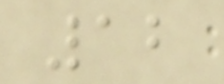12
